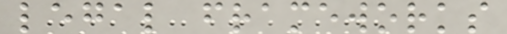legal frameworks
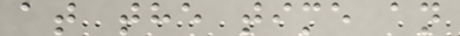at the time an
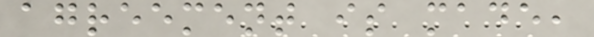agreement is made,
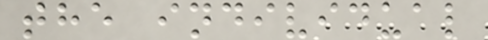the individual
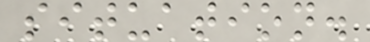situation.
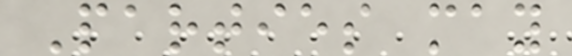Parties may
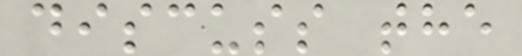discuss the
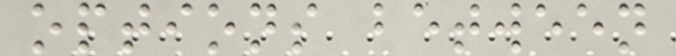options between
